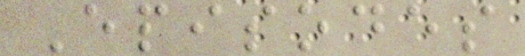Episodes
